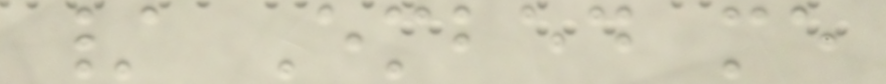/ Embed me
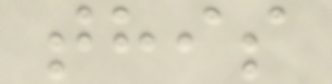this
